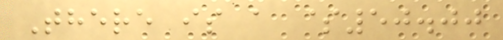There is a $50.00
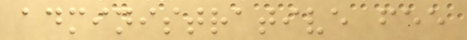administrative fee
